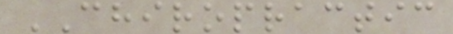CHIROPRACTIC
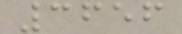3656
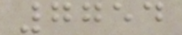7754
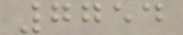7754
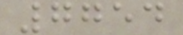7754
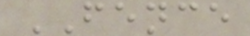FENCE
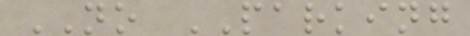NO PARKING
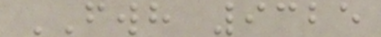FWH 9325
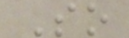So
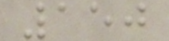150
